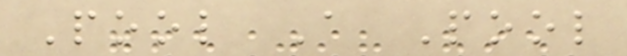Pool A Pool
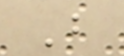B
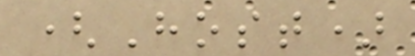(Host)
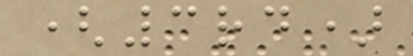(3rd)
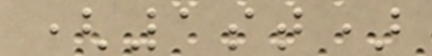(1st)
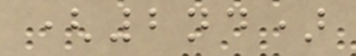(2nd)
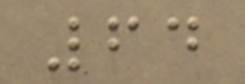64
